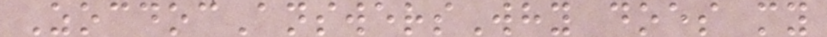ZocdocAnswersWhy does my
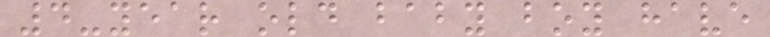4-year old baby boy have
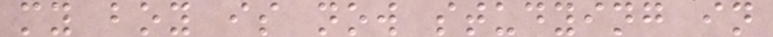my boy is now studying in
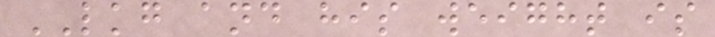LKG and his weight is
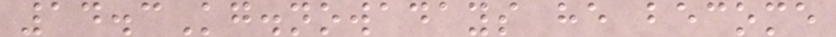14.3Kg.nowadays he become
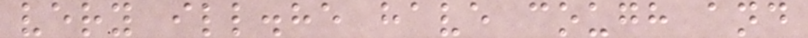very ill.he have cough and
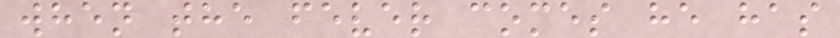when the fever comes he has
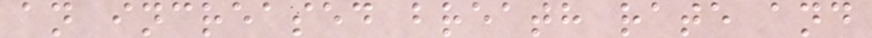an increased breath rate and
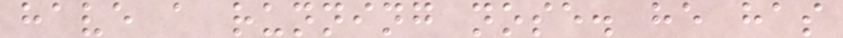have a running nose. he has
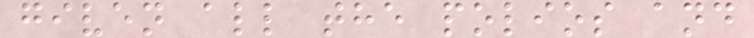given all the polios and
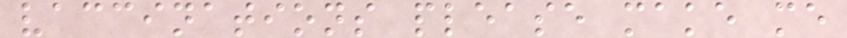vaccinations please make me
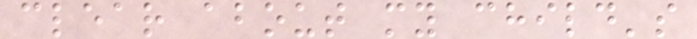clear about my child's
